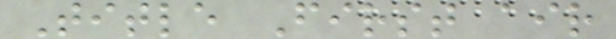Title First air
